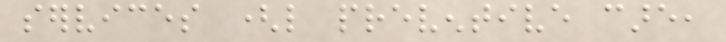services (like preventive care,
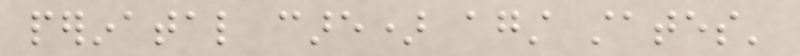perinatal care) against states'
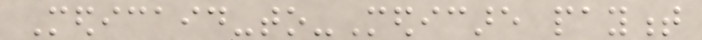Medicaid-to-Medicare payment
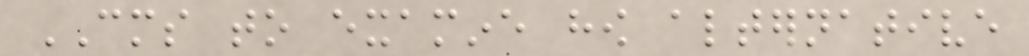CMS to examine how alternative
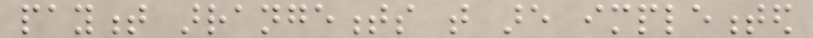payment arrangements that are implemented
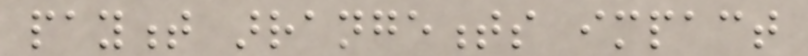payment arrangements impact
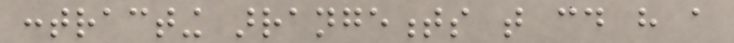contracting arrangements that could have a
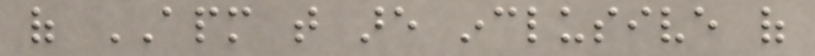of APM that are inclusive of
